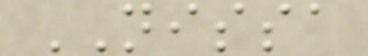NISSA
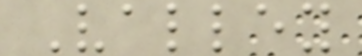Valley
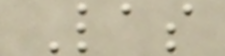Las
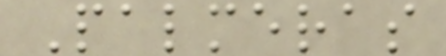Palmeras
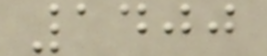1400
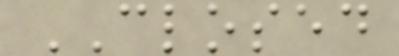CLOSED
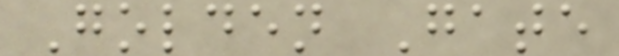Golden Gate
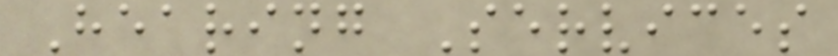Hearing Services
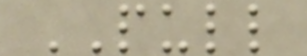PULL
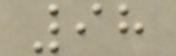98
